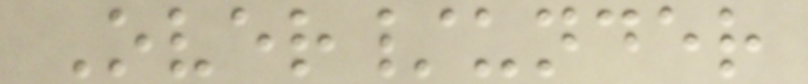Over/under
